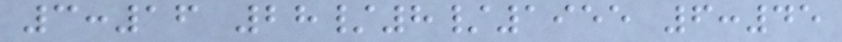3:16 28/8/1955 6:45
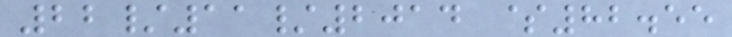22/11/2014 $82.55
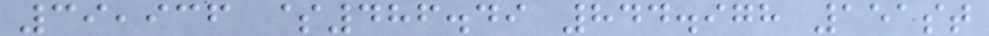39,936 $486.49 844.978 151st
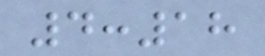4:18
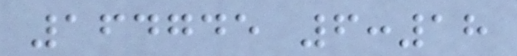164745 6:18
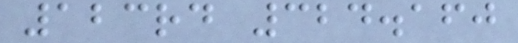123rd 324.160
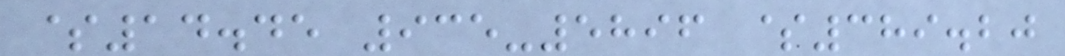$14.45 935-5896 $389.20
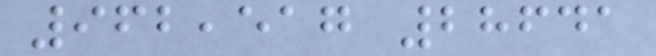962,517 28641
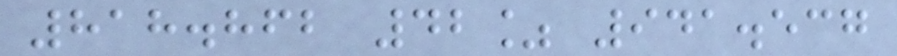818.862 42% 941.537
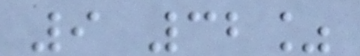9 32%
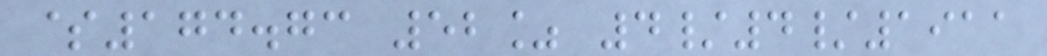$174.73 52% 4/4/1911
